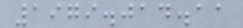1979.014.11
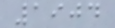1904
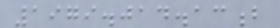1979.014.13b
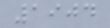1904
